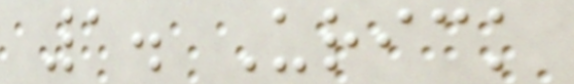1. Urick
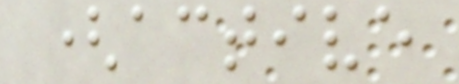(active
